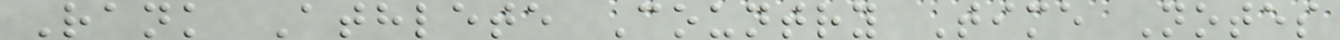Rank Athlete Country Time Notes
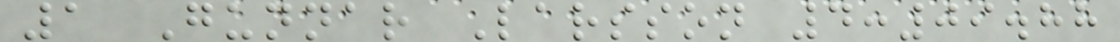1 Gunnar Larsson 4:09.88
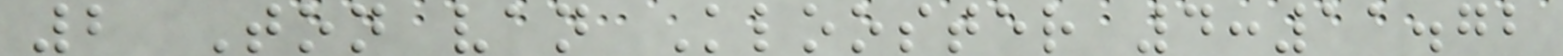2 Ton van Klooster 4:11.72
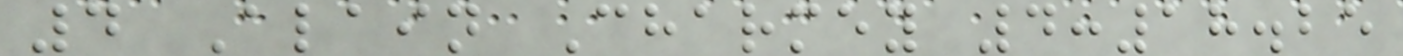4 Alain Charmey 4:18.25
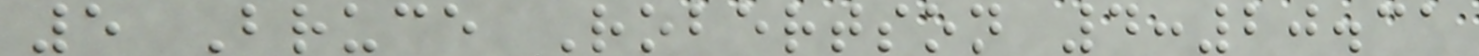5 Bruce Robertson 4:20.31
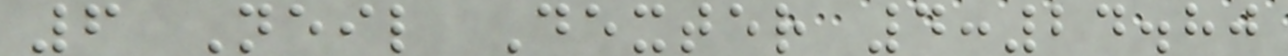6 Neil Dexter 4:24.80
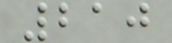210
